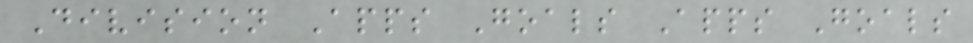Division Apps Goals Apps Goals
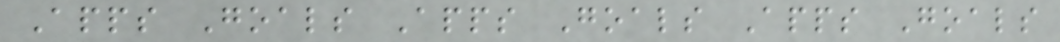Apps Goals Apps Goals Apps Goals
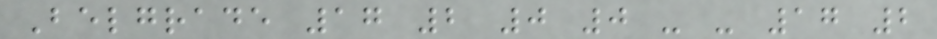Belgrade 17 2 0 0 - - 17 2
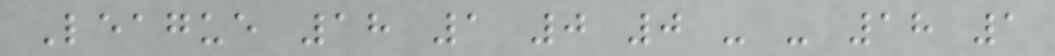League 18 1 0 0 - - 18 1
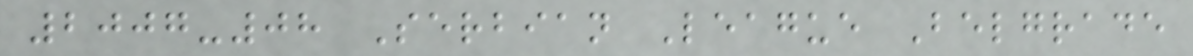2007-08 Serbian League Belgrade
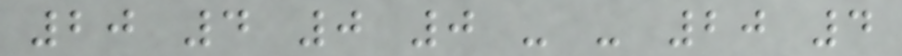20 4 0 0 - - 20 4
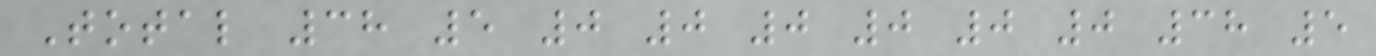Total 38 5 0 0 0 0 0 0 38 5
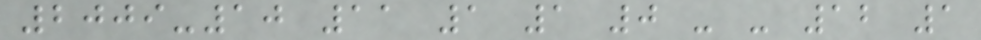2009-10 11 1 1 0 - - 12 1
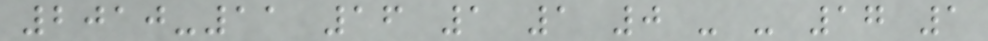2010-11 16 1 1 0 - - 17 1
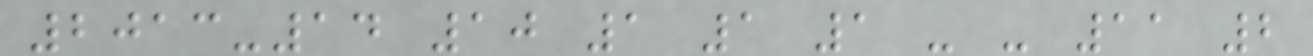2013-14 10 1 1 1 - - 11 2
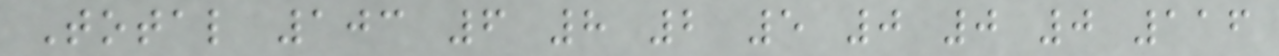Total 103 6 8 2 5 0 0 0 116
